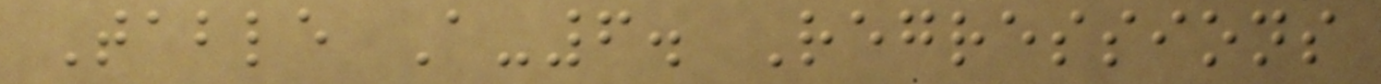Table A-6. Regressions
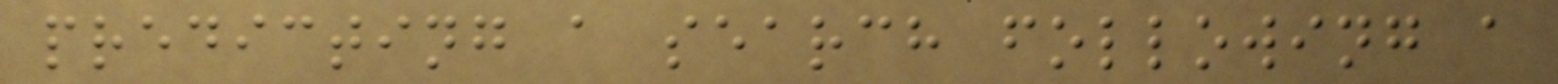predicting a search following a
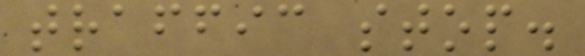traffic stop.
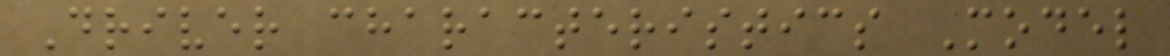Driver characteristics Model
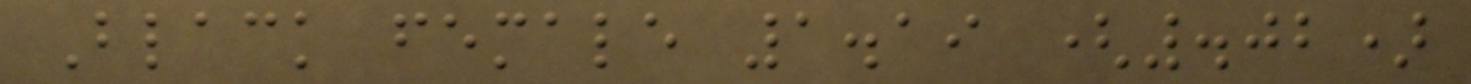Black female 1.19 (.02)
